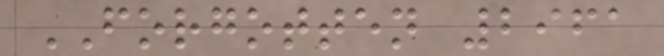FORGOTTEN 2961
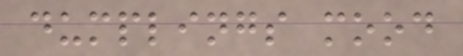dumplings mood
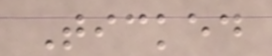Ticked
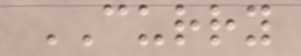CURRY
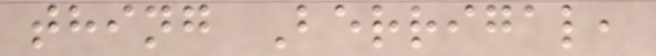thing Berrigal,
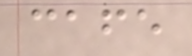cafe
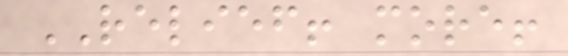RELIEF! more!
